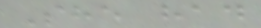She had
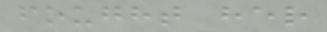fought her
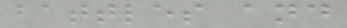battles and
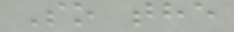So the
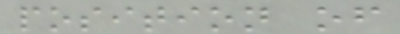position of
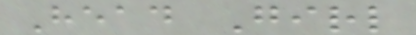Head Girl
